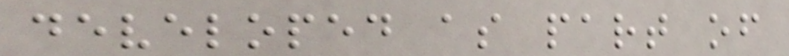developed as part of
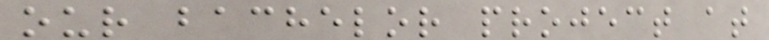our bachelor project at
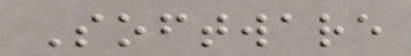Software
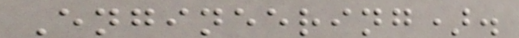Engineering).
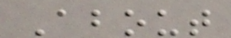About
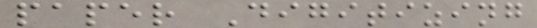paper Digitizing
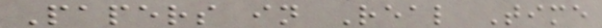Papers in Real Time
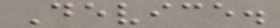Device.
